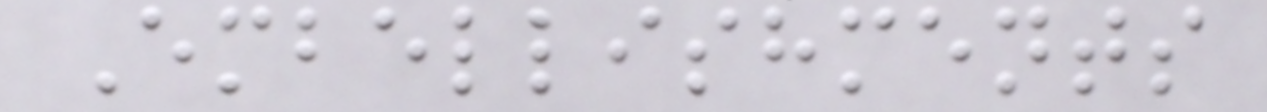Embellishments
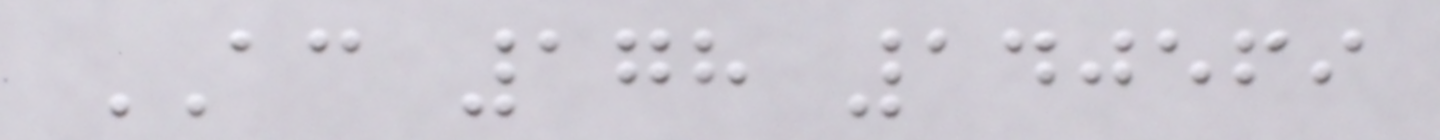AC 178 140569
